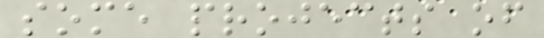some projects of
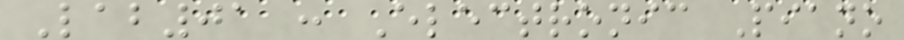Lab01 : Electronic Piano
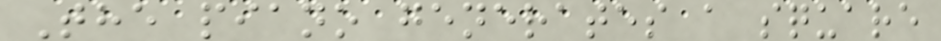The piano generates a square
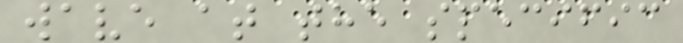wave at the specific
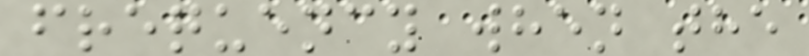frequency when the
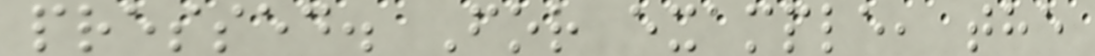pressed. For example, the
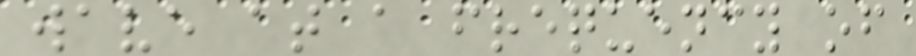wave at a frequency of
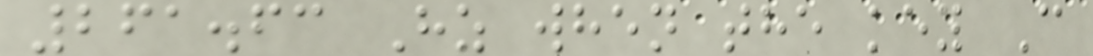261.63 Hz when the key C
